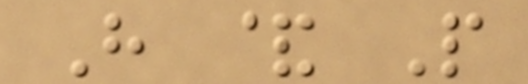H & P
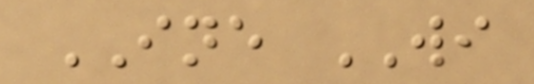INE WI
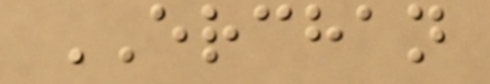ERCHAN
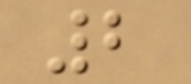2
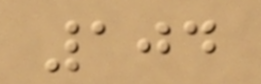104
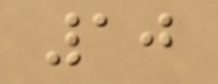10
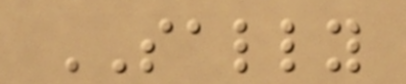SALLY
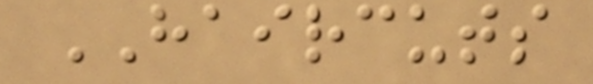HAIRCUTS
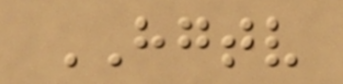HGTV
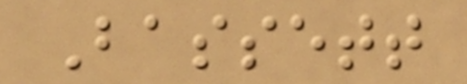Bassett
